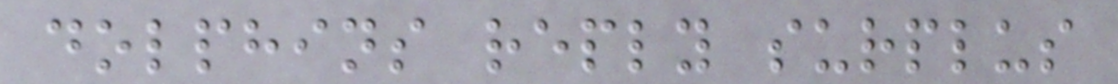dolphins reply surplus
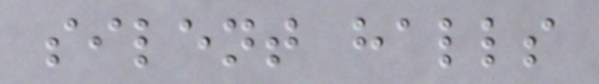silent halls
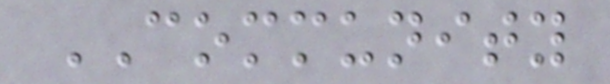COMMUNITY
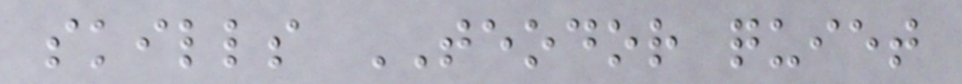skills TEODOR quiet
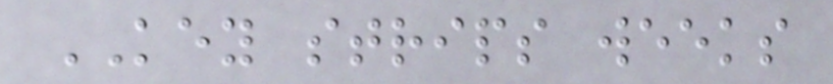KEY strips weeks
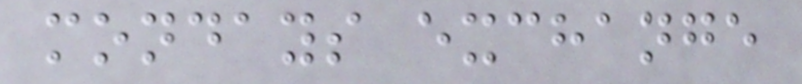mondays exchange
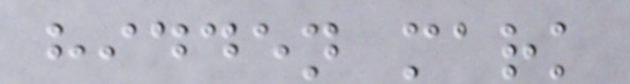hidden mark
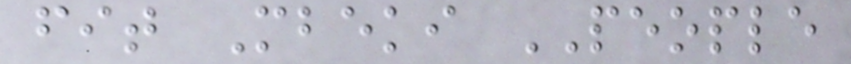fit Mbeki PEOPLE
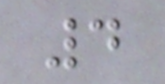4
